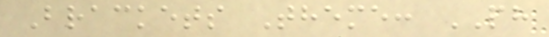Brackets Theme: PH
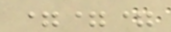===
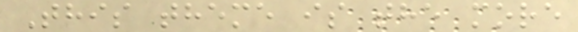This theme is the more
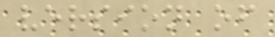version of
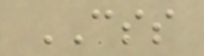CSS
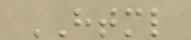HTML
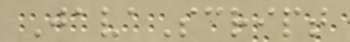JavaScript
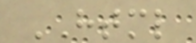HTML
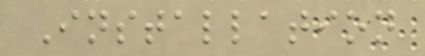Installation
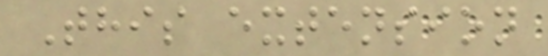This extension
